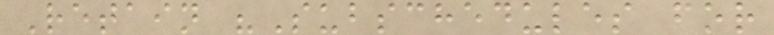Retain "Subschedules for
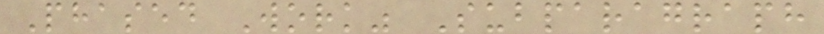Phased Work" Subparagraph
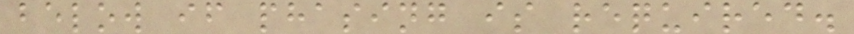below if phasing is required.
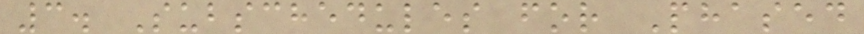3. Subschedules for Phased
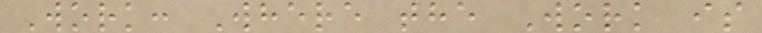Work: Where the Work is
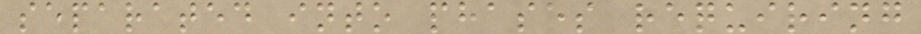separated into phases requiring
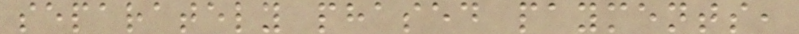separately phased payments,
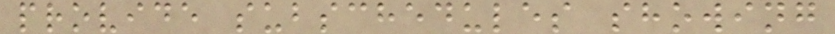provide subschedules showing
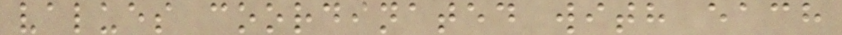values coordinated with each
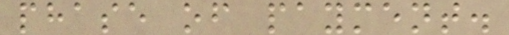phase of payment.
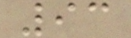93
